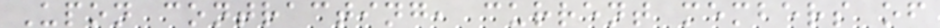Upon contracting, current members of
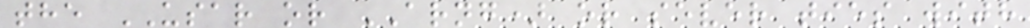the USAR or ARNG) or sever ties with
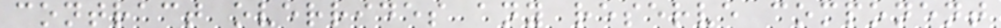contract overrides any reserve component
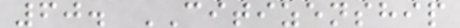60. CITIZENSHIP
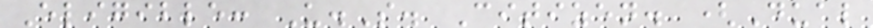Eligible: U.S. Citizen. (Dual
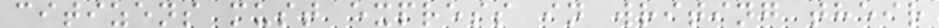citizens must express in writing their
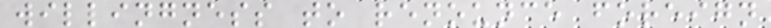willingness to renounce foreign
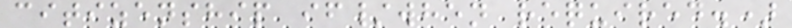citizenship if/when required.)
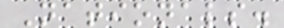Nationals.
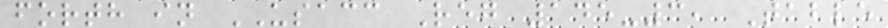forth in USACC Reg 145-3, Table
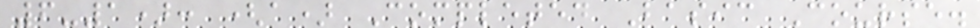6-1): (a) Completed Basic Course.
